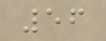56
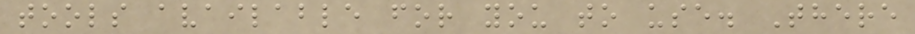tools available for you to use. There
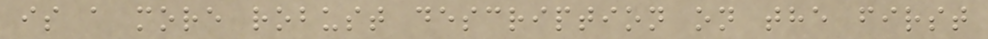is a more robust description on the first
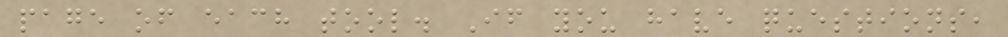page of each tool. If you have questions,
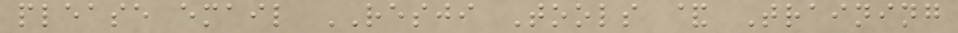please email RESJI Tools & Training
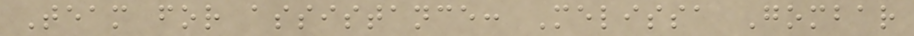Team for assistance: Melissa Gombar
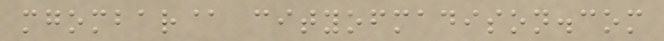mgombar@ cityofmadison.com
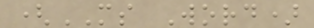(MS Word)
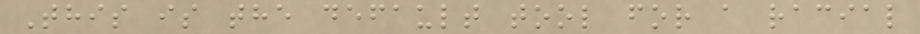This is the default tool for a racial
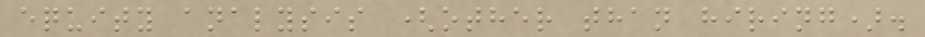equity analysis (other than hiring).
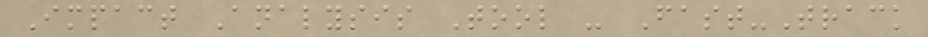Impact Analysis Tool - Fast-Track
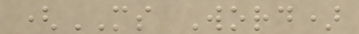(MS Word)
